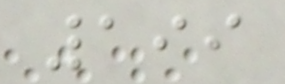199
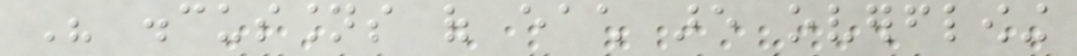His discussions of each are overflowing
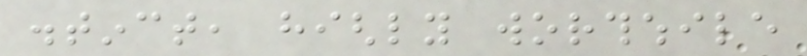distinct, highly worthwhile
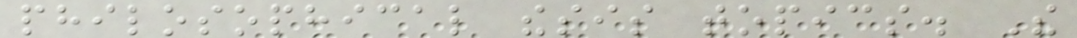philosophical thesis topics. The
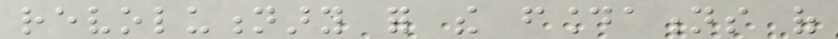revolutionary for the foundations of
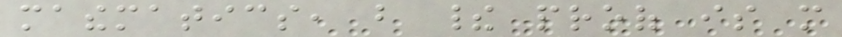mathematics, but their proof is more
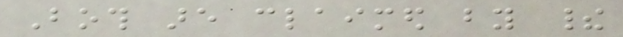Both are claimed by their
